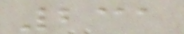231
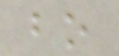bo
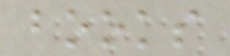books
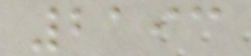2193
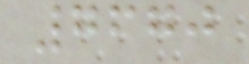7670
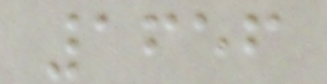1656
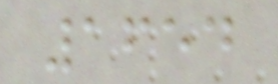1654
